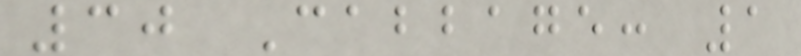30 Cabbage: 1
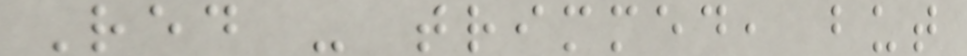Red - trimmed, but
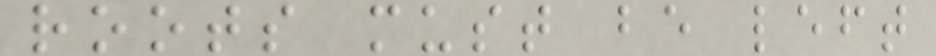roots must be left
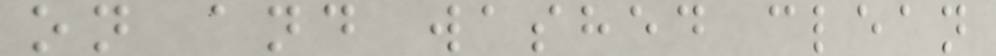on and washed clean
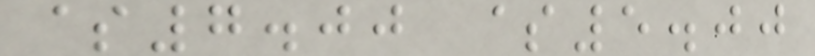$7.00 $5.00
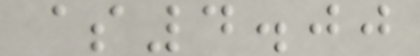$4.00
